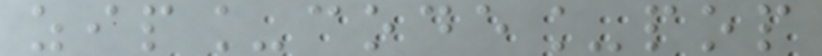zip_code_pop
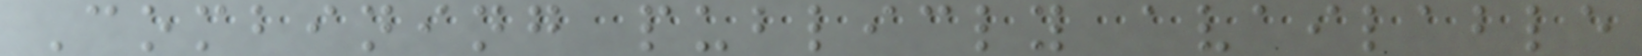Combining publicly available
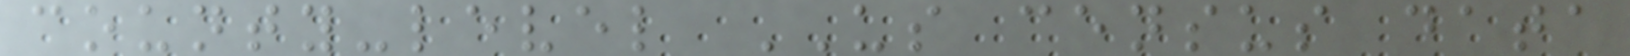county-level US census data
